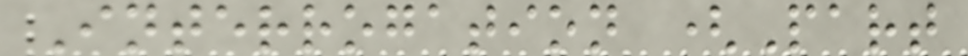Interrogation (Part
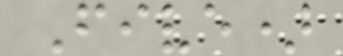Five)
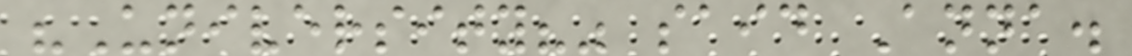"University?" said Anna.
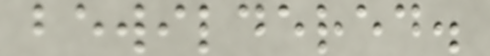bewildered.
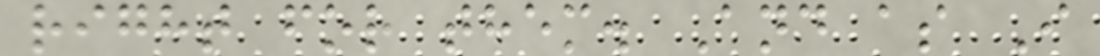right for them. And as I
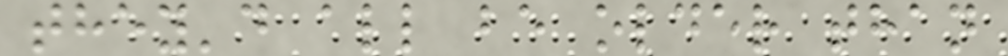they'd all be older than
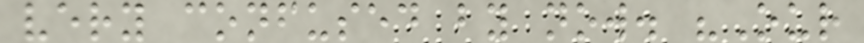very confused by now. "Our
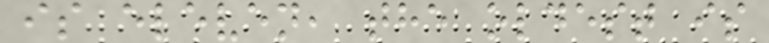is eleven, the oldest is
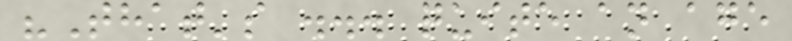"That's ... quite an age
